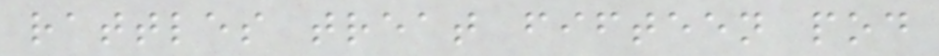rattles treat fifteen pod
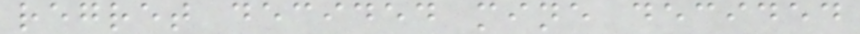regret decided mine decided
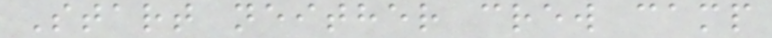Start neither crew camp
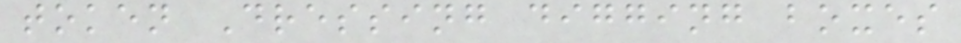token Dressing digging boxes
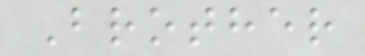Brother
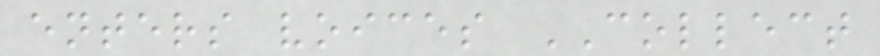enters voices COLLECT
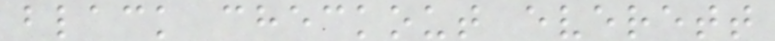black checkout everett
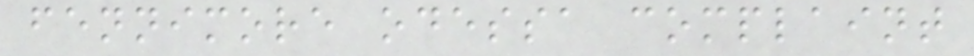fennimore odessa complaint
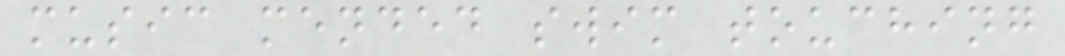music mended swim touching
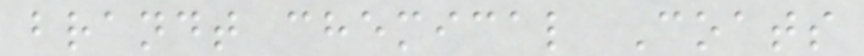brandt chemical Coats
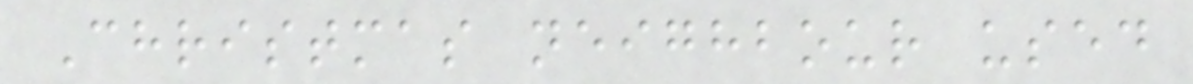Christmas neighbour used
